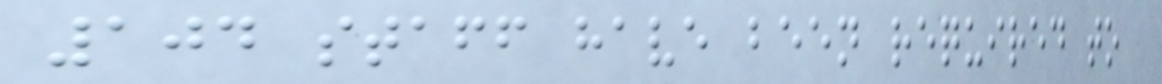104 staff have been required to
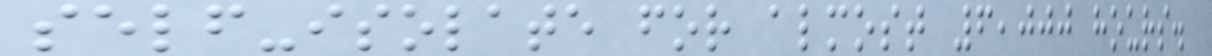self-isolate for almost 6,000 hours.
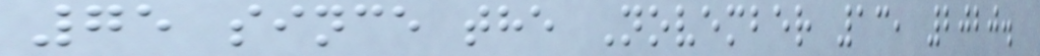75 since the November 13, 2020.
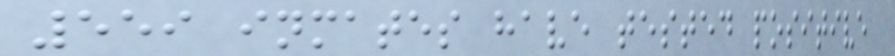559 inmates have tested positive
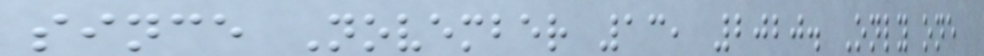since November 13, 2020. Only one
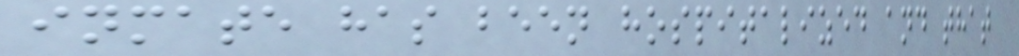inmate has been hospitalized and that
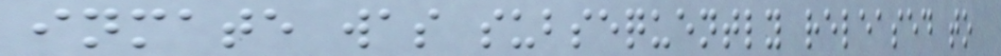inmate was subsequently released to
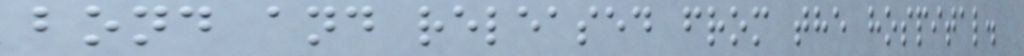bond and released from the hospital.
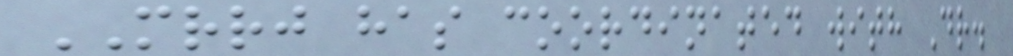MRRJ has coordinated with Dr.
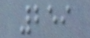259
